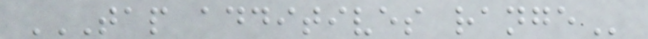TAP ADDITIVES RANGE
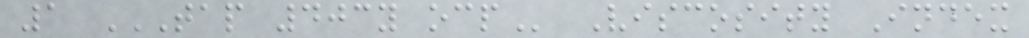1 TAP 403Y OCP Viscosity Index
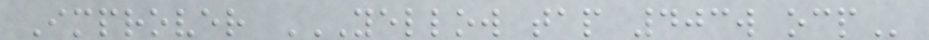Improver YELLOW TAP 403W OCP
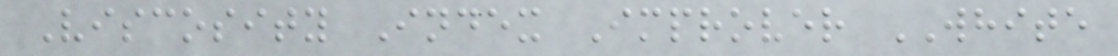Viscosity Index Improver WHITE
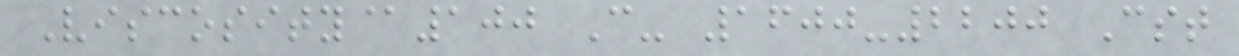Viscosity@100 C- 1600-2200 Cst
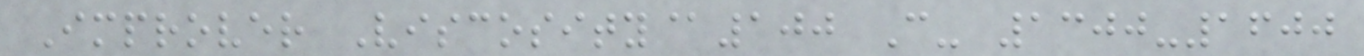Improver Viscosity@100 C- 1300-1600
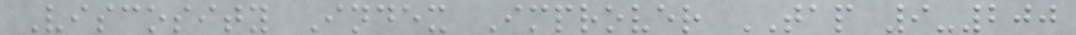Viscosity Index Improver TAP 9-200
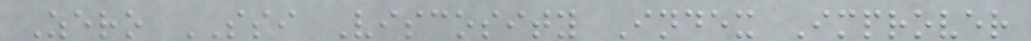Zero SSI Viscosity Index Improver
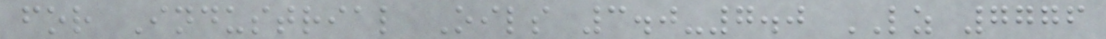for Industrial Oils 3.0-7.0 LZ 7776
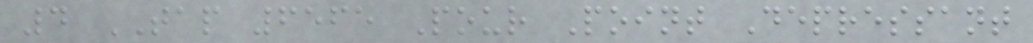4 TAP 6565 Pour Point Depressant
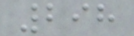298
